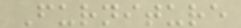Furniture
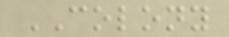COLONY
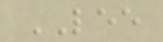LEE
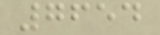7654
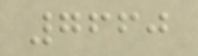7660
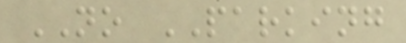NO PARKING
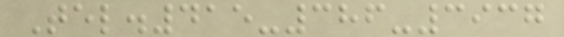Tel.415-386-3937
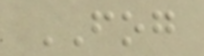FOG
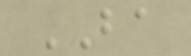BA
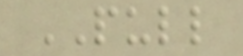PULL
